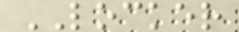LOCKER
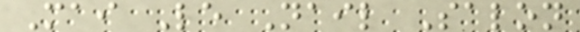Mai Le Nail Salon
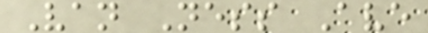Van Ness Ave
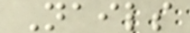Nails
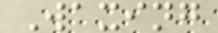Waxing
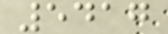5417
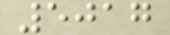5017
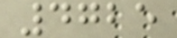4725
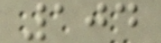104
